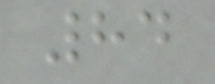84
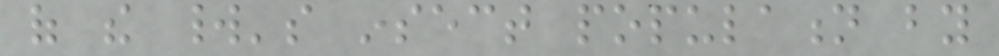of the world's insect population by
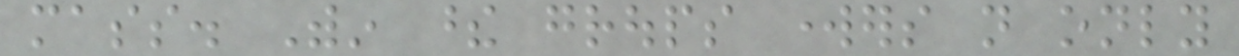mass. Within these groups workers not only
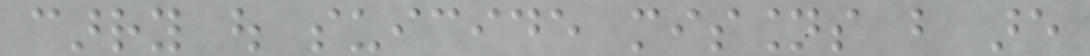carry out suicide missions but are
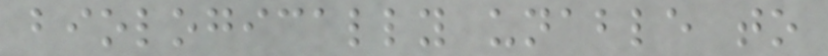biologically unable to
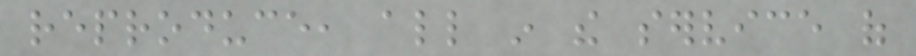reproduce, all in the service of
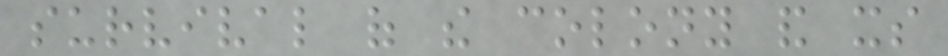survival of the colony and its
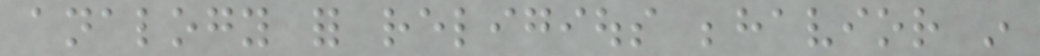analogy for religious behavior in
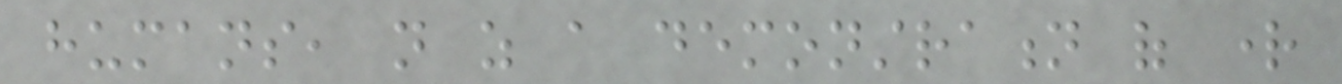humans, not as a demonstration of right
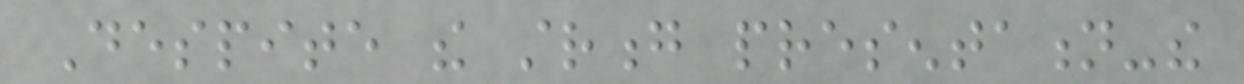Despite the strong presentation-the
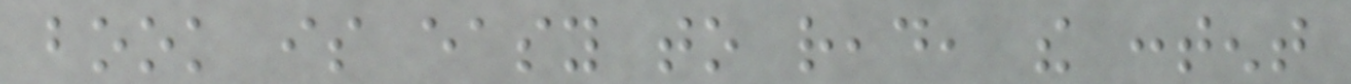book is easy to read, the content
